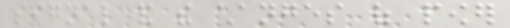signal and the changes of power
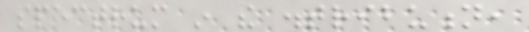spectrum in the distribution,
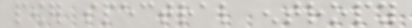power spectral entropy
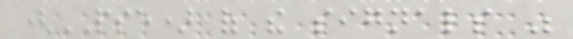(PSE) of the signals was
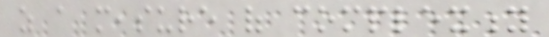as a measure of complexity
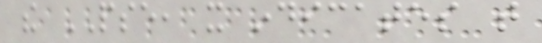the PSE, it indicates that
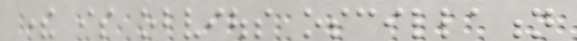there is obvious oscillation
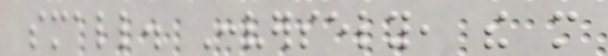small. Conversely, the more
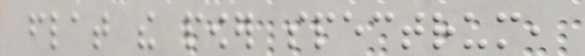flat the power spectrum,
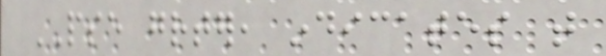PSE greater, indicates that
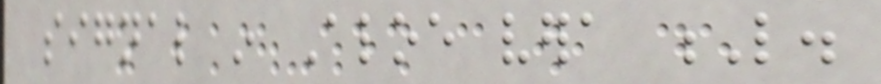signal in Aloe vera L.
